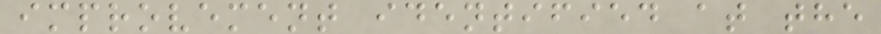improvement identified at the
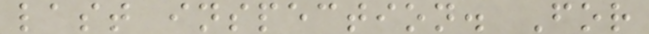last inspection. For
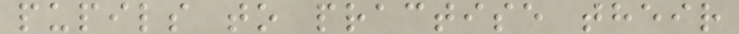pupils to practise their
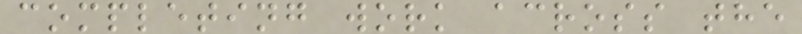completing work across the
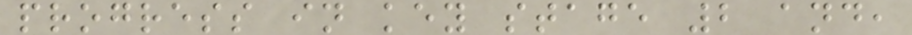progress in key stage 2 and,
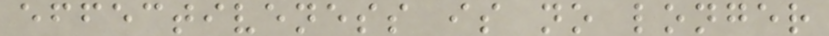effectiveness is no longer
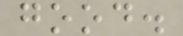good.
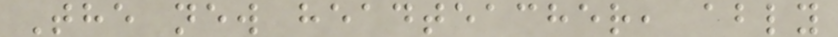The new headteacher, ably
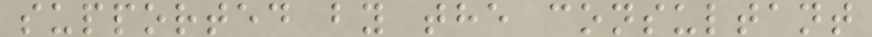supported by the consultant
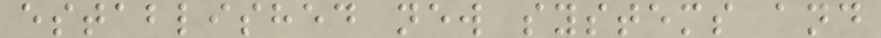established new systems and
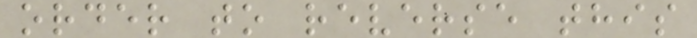order to reverse this
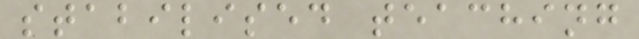stabilised teaching
